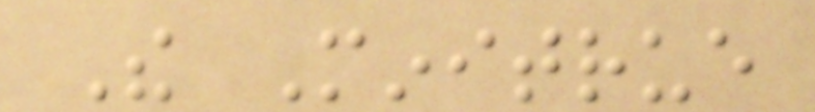The Minitrue
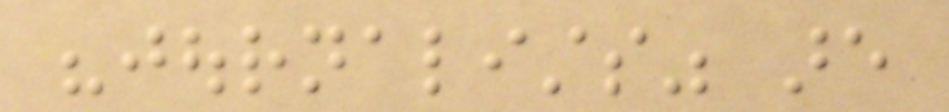"journalists" are
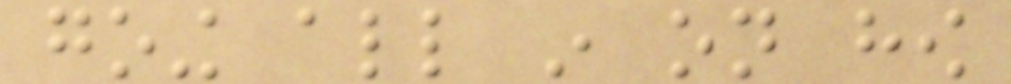going all in on how
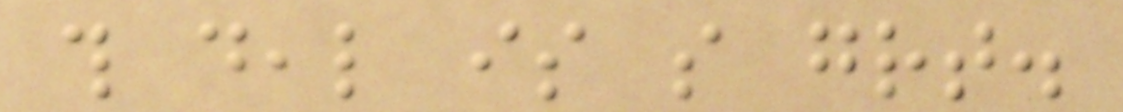this deal is so great.
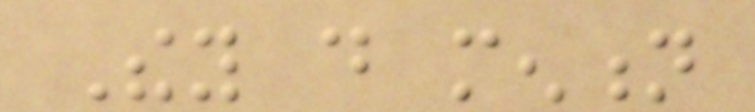They do mention
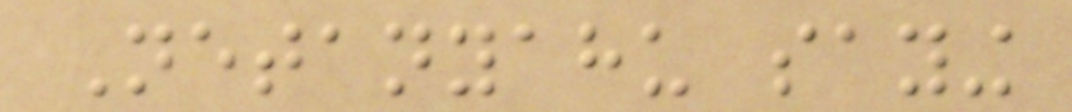Netanyahu saying
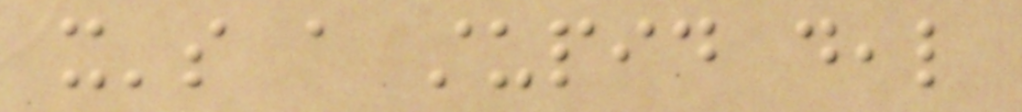it's a stupid deal
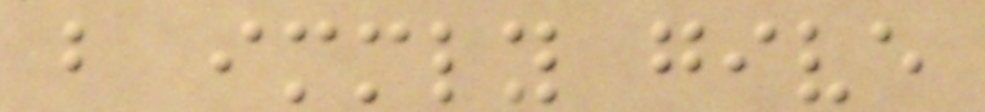but immediately give
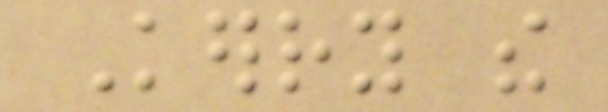Kerry the
